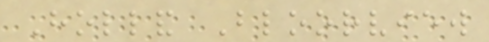Holland Bloorview
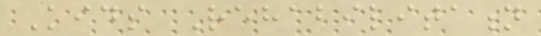Kids Rehabilitation
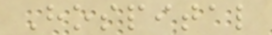Hospital
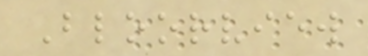Bloorview
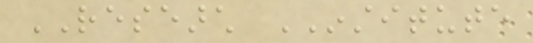RESEARCH INSTITUTE
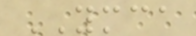YMCA
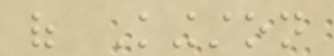of Kingston
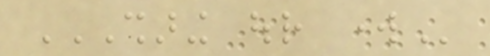SHARING OUR WORK
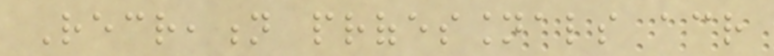Recreation professionals across
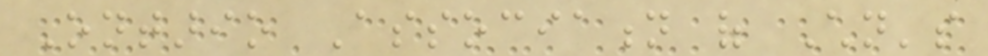Ontario Association of Children's
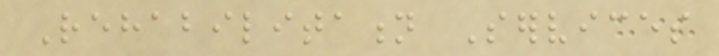Rehabilitation Services
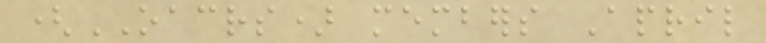(OACRS) members April
